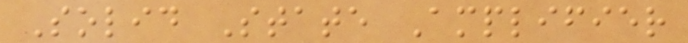Solid State Amplifier
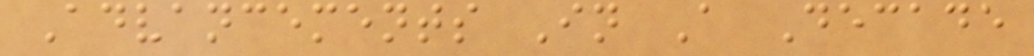Advancements In A Decade
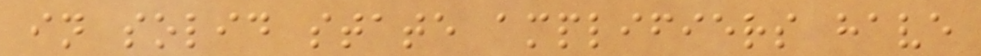in solid state amplifiers have
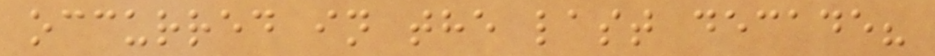occurred in the last decade?
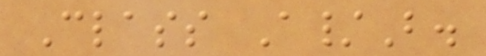Class A/B.
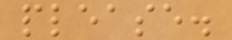please.
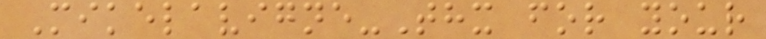Mikelavigne-Thx for your
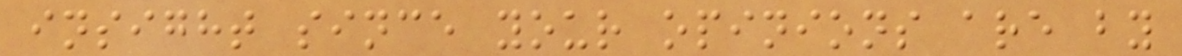insight since your opinions are by
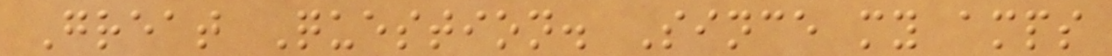Great Question. Since my amps
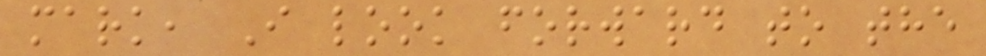mark, I look forward to the
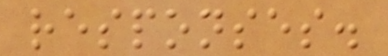responses.
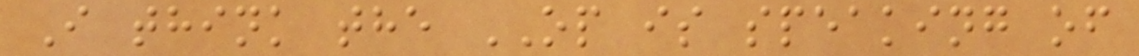I think the OP is speaking of
